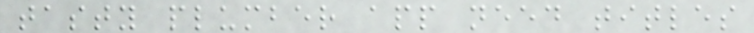tasty plumber app need titles
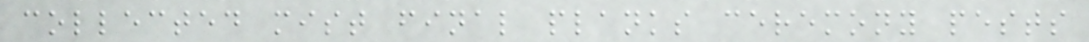collected mist final planks ceremony pests
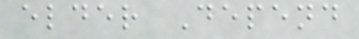elder Depend
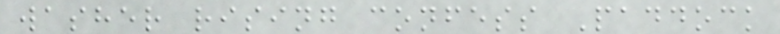washer rising confess Paddock
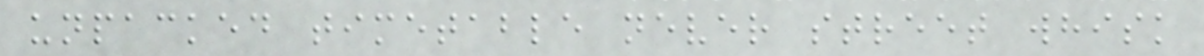unpacked timetable never street whisk
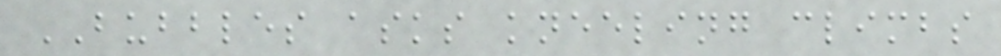BUBBLES asks kneeling climbs
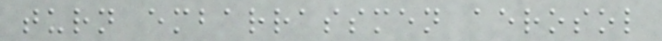turn embarrassmen aerosol
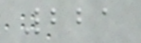221
